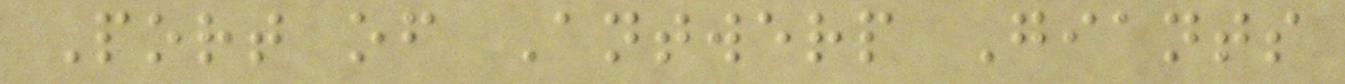Port of Antwerp Giants
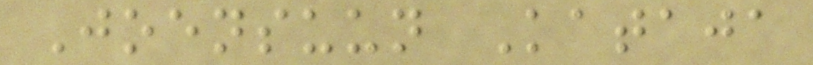Joensuun Kataja
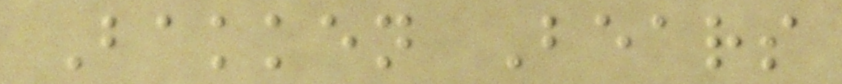Bakken Bears
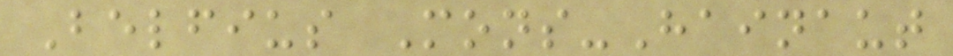Belfius Mons-Hainaut
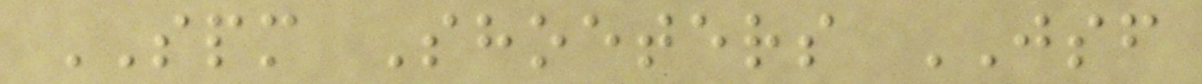SPM Shoeters JSF
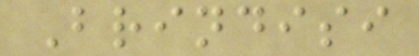Brindisi
